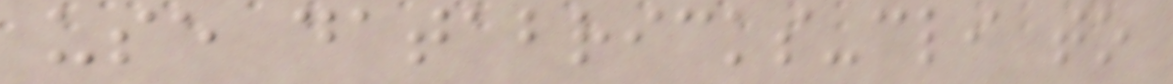use databricks-cli to
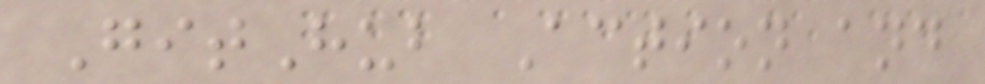GitHub Action and
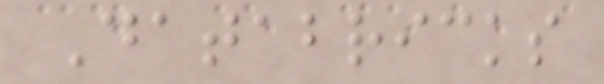Databricks
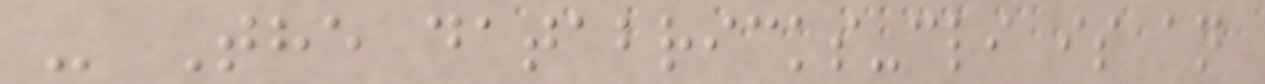- The databricks-cli is an
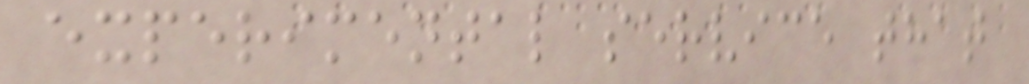experimental service that
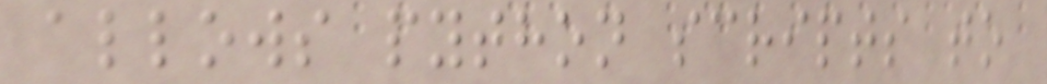allows python scripts to
